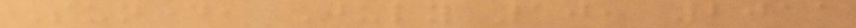Sunday, July 10, 2011
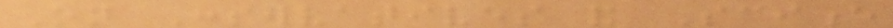On Conservatives and Science
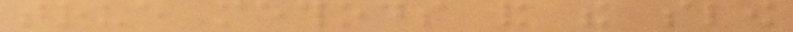true methods and the slow
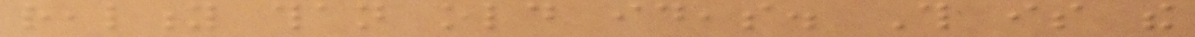reality than old ideas. This is the
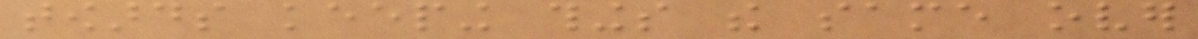towards keeping things the same over
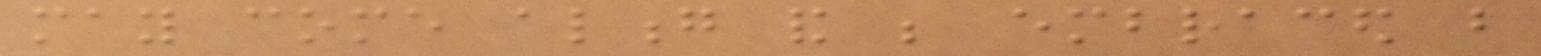may come along and be embraced but
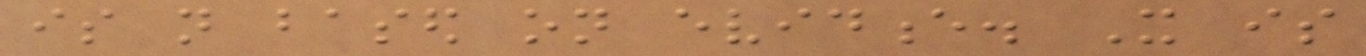is not based on evidence. It is
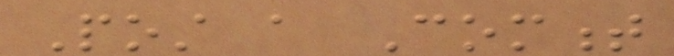Post a Comment
